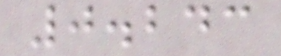0.243
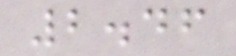2.46
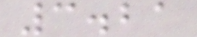3.21
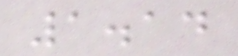1.14
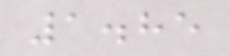1.85
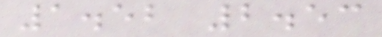1.52 2.53
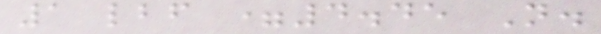1 lbf =4.45 N.
